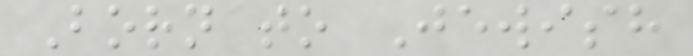Born to Jewish
